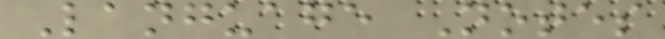Language Notes
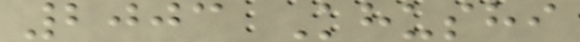2003 Khushi
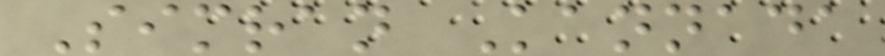Simran Kannada
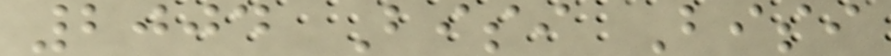2004 Bisi Bisi
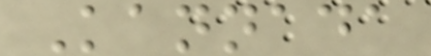Kannada
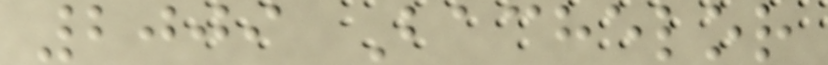2009 Bachelor
